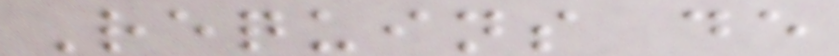Requins de
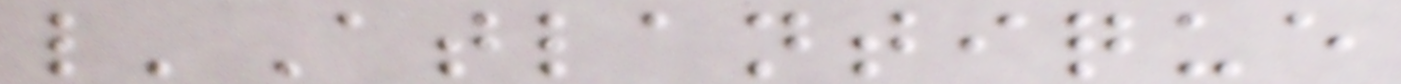l'Atlantique
